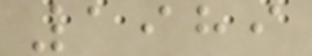1989
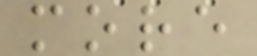more
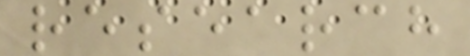research
